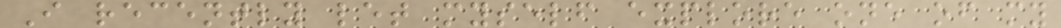I recently let myself explore one of my
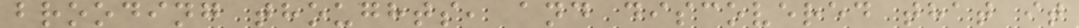brooding thoughts, and discovered that it
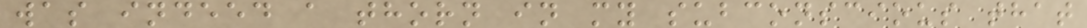was indeed a thorn in my subconscious that
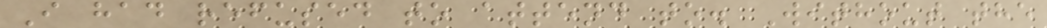I had refused to attend to. Without the
